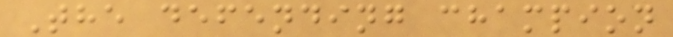The defending champion
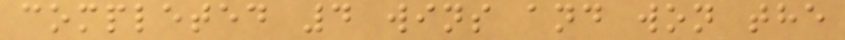completed 4 wins and won the
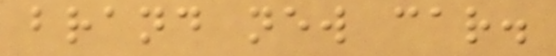brand new car.
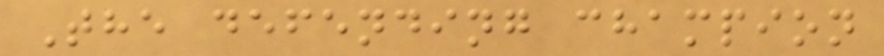The defending champion
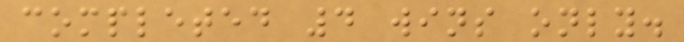completed 4 wins only.
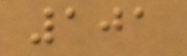101
